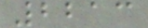2213
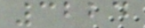3224
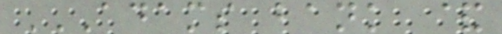ADAMS BANK &
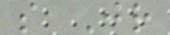s Jr
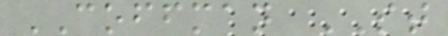COFFMAN ST
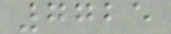7725
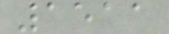1511
